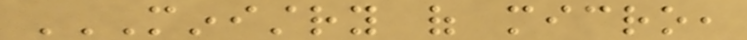MINISTRY OF MICRO,
